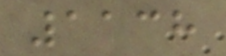1138
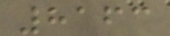8163
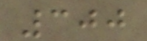300
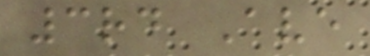3rd Ave
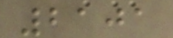2101
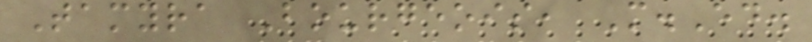Tamyra Bourgeois, M.Ed.
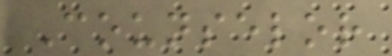Counselor
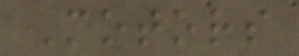Motors
